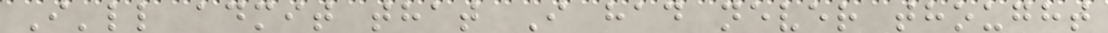I'll admit that I had never thought
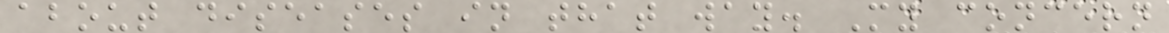about diseases in that way. My concern
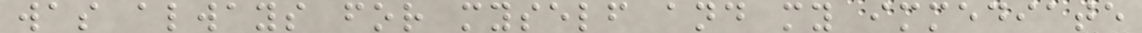was always for myself and my immediate
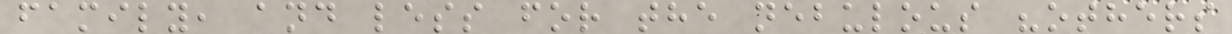family, and less for the nebulous "others
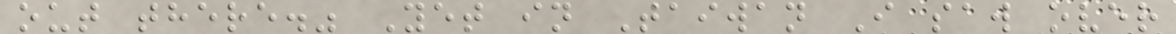out there." Yet in Taiwan I saw over
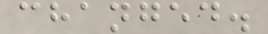changed.
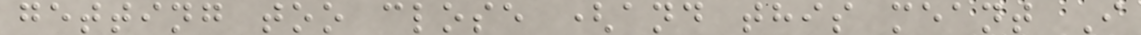getting too close (and this meant I
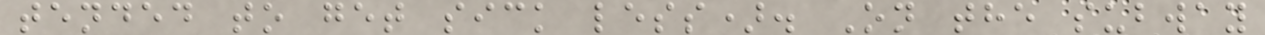tended to get sick less). On the subway
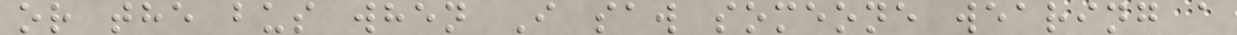or the bus when I saw someone wearing a
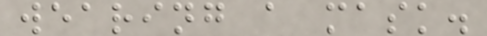wearing a mask.
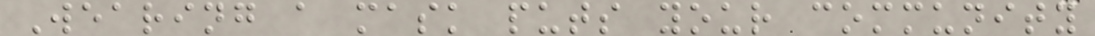Wearing a mask puts your community
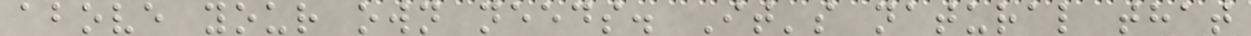above your own needs. It's natural that
